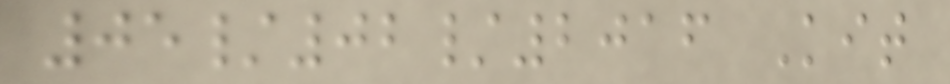05/02/2016 Kit
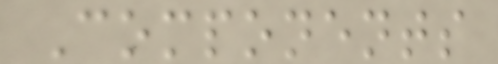Components
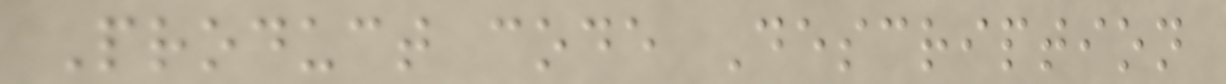Product code Description
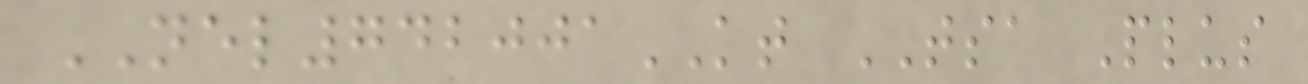NEL742001KT TSA Plus
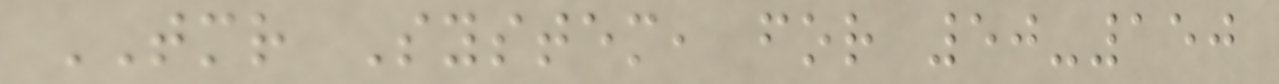TMR System, for 50-150
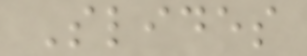Slides
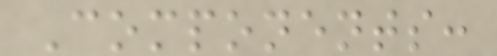Components:
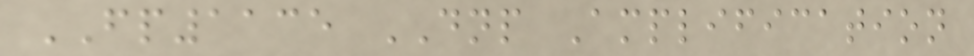FP1135 DNP Amplification
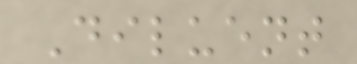Diluent
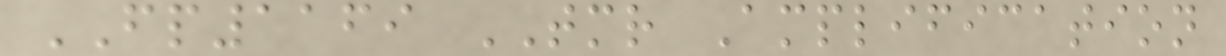FP1169 TMR Amplification
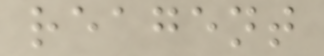reagent
